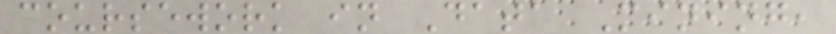coursework in Data Mining,
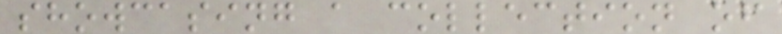showcasing a collection of
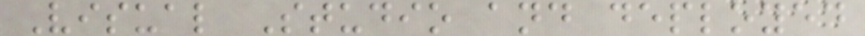Visual Studio and deployed
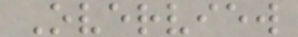Overview
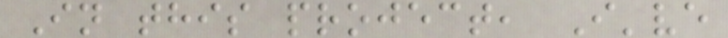In this project, I've
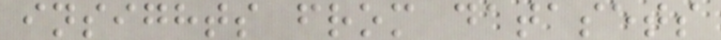insights from datasets
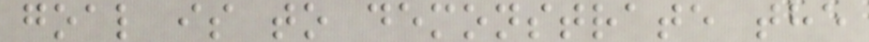goal is to demonstrate the
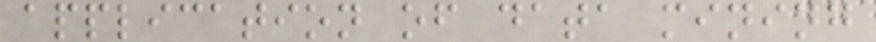application of data mining
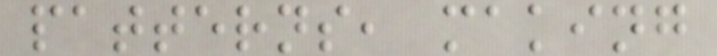patterns, making
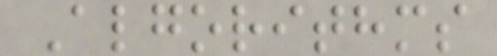Algorithms
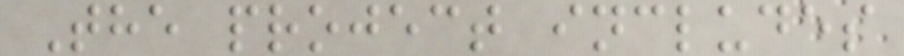The project includes
